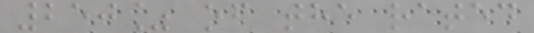250% of the rated
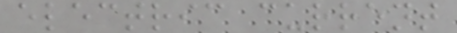electric current
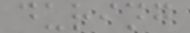during
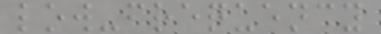low-frequency
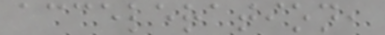acceleration,
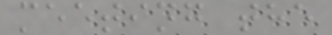meeting the
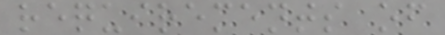requirements of
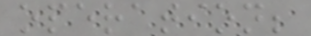operation;
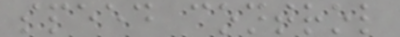speed control
